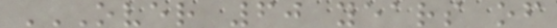OVER 60 YEARS OF
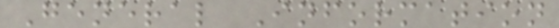General Information
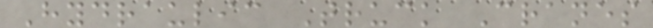Hydraulic Truck Cranes
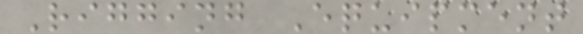Rigging Equipment
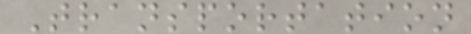Transportation
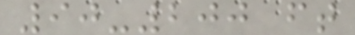90-200 ft
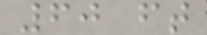60 ft
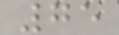75
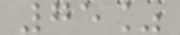75%
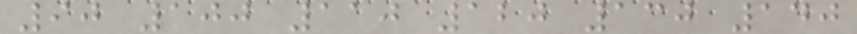90 100 110 120 130 140
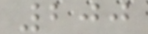200
